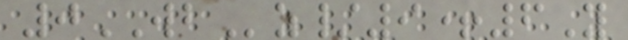0WBz/9+6Y
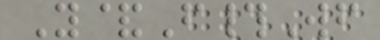Y&F#Wf
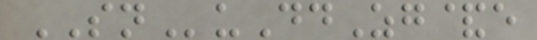SNuDdZg&e
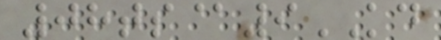08ts@9KD
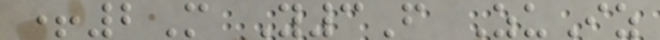+2M Y3F ZuIz
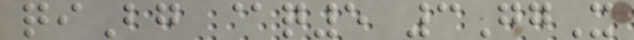qiBg @q5 3GgX
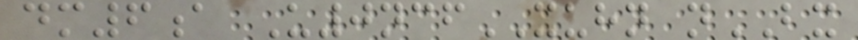dm6a U0ncfXUHN nBX
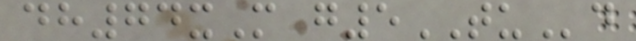dh74xM g5TUd
